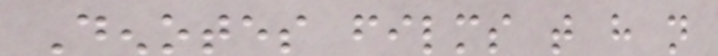Denotes films that have not
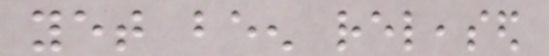yet been released
